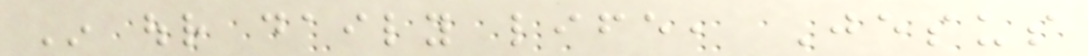In our daily life, Jesus
